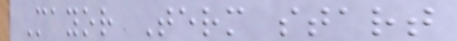Mayor Term start
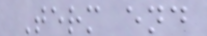Term end
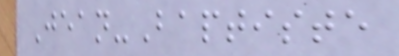Jean-Baptiste
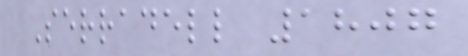Serradell 1807
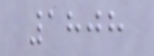1808
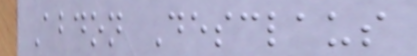Abdon Desclaus
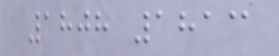1808 1813
